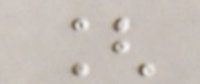[
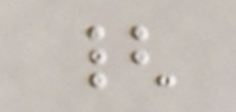{
